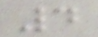4
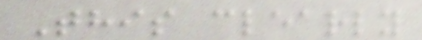This clearly
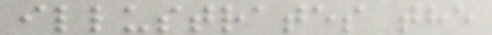illustrates the
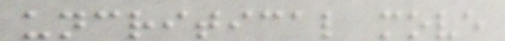uncritical move
